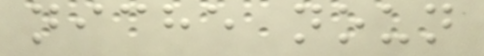niche noun
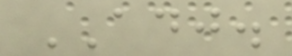ADJ.
